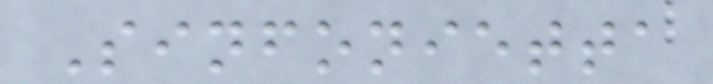Sinfonietta
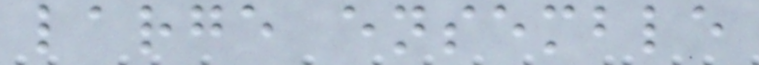large ensemble
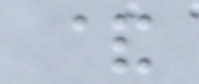&
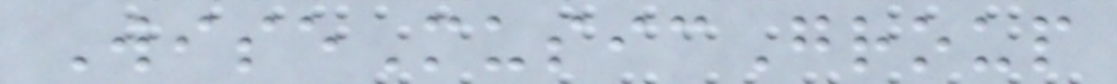WiseMusicGroup
